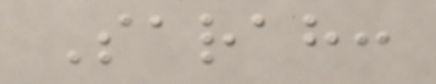Sarah:
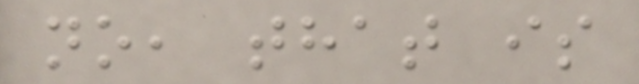no, that is
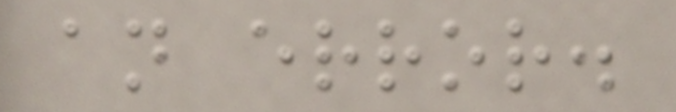an error.
